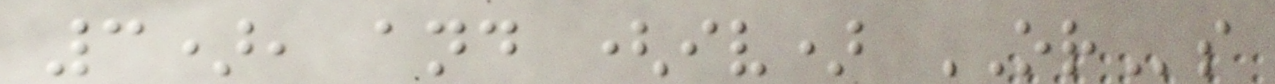3), and (iv) ORs
